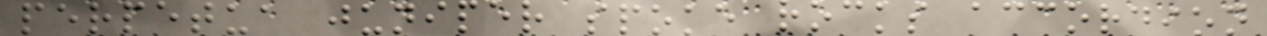perpetua juniper spoke rocks accordion
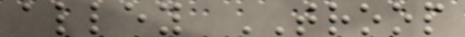alley TROOP
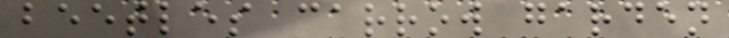beetles carrow garden
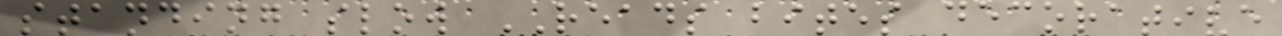standing slow READS bites decorative
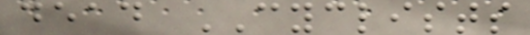dead CYCLISTS
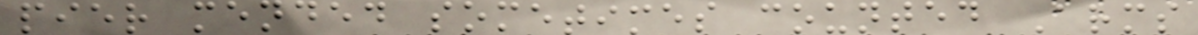pier mended sometimes counted Arms
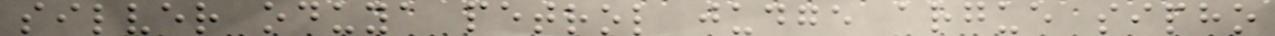silver oduya petrol judge argue sipho
